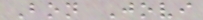Bon Jovi
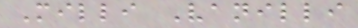Milli Vanilli
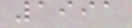1991
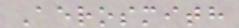Aerosmith
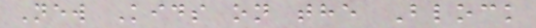New Kids on the Block
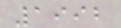1992
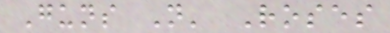Guns N' Roses
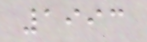1993
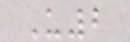U2
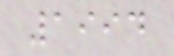1994
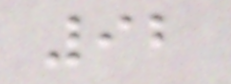92
